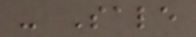- Sale
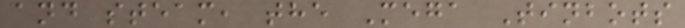and steam, the Mega Tinbots
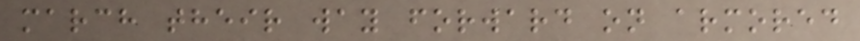march their way forward on armored
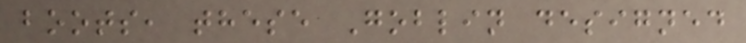boots, these Goblin designed
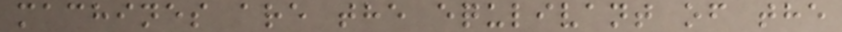machines are the equlivant of the
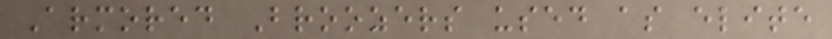Armored Broozers used as elite
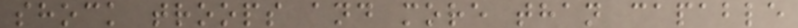shock troops and more than capable
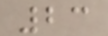23
